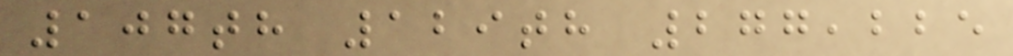107th 129th 277,225
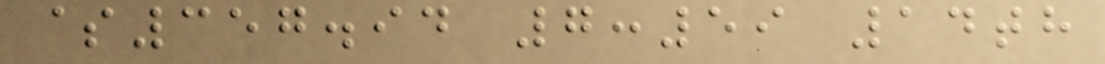$357.94 7:59 14th
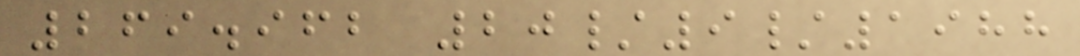269.962 20/9/1988
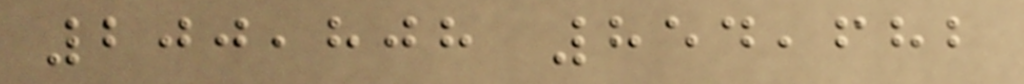200,808 854,682
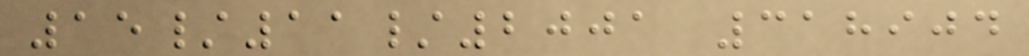15/11/2001 318904
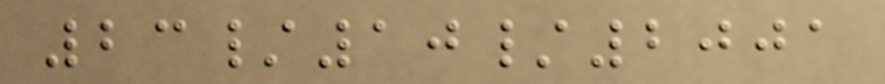23/10/2001
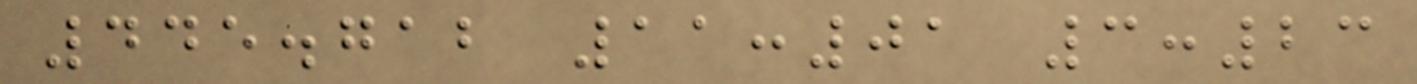445.712 11:01 3:23
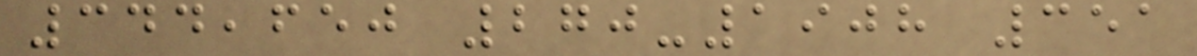344,650 270-1908 351
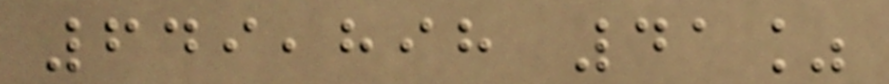649,898 41%
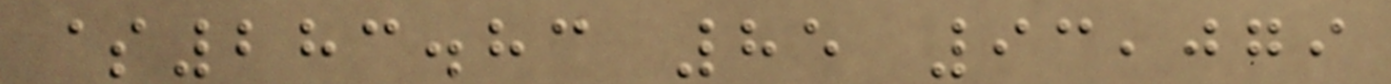$283.83 85 93,079
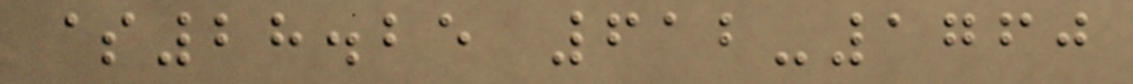$28.25 612-1760
